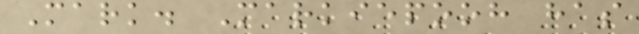Mark. Markiepooh has
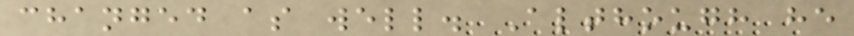changed as well. Although he
